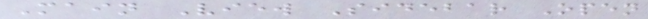Main View Sidebar Open
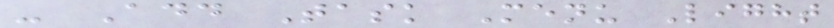- Add Task Menu Light
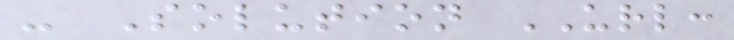- Solution URL:
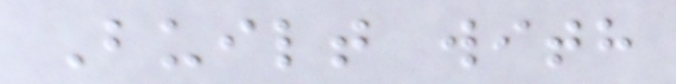Built with
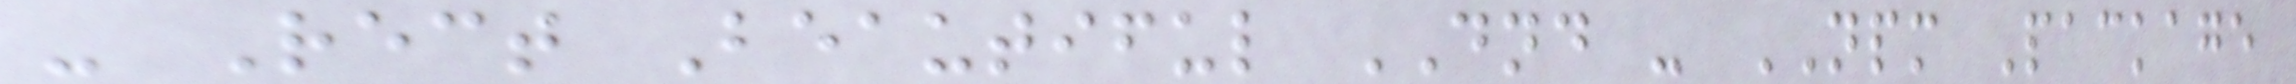- Rect Beautiful DND - NPM Package
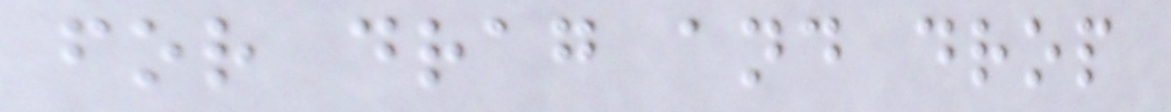for drag and drop
